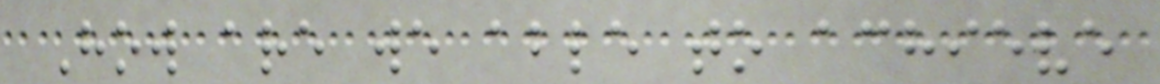How are we able to achieve
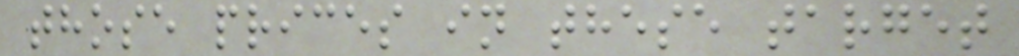those prices in these target
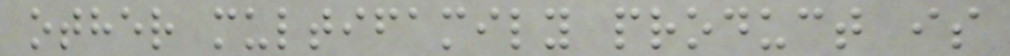other multifamily product is
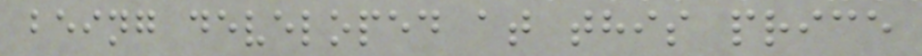being developed at this price
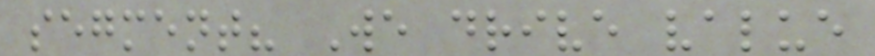segment? We drive value
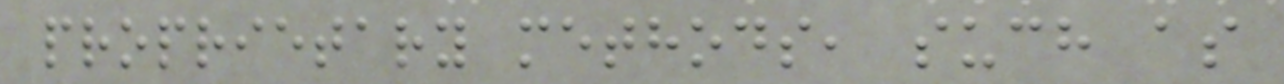proprietary methods, such as
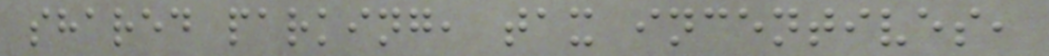shared parking, tax incentives,
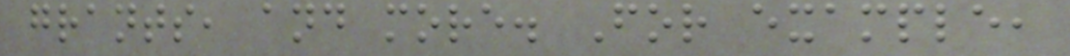grants, and more. For example,
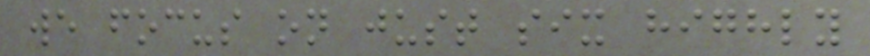we focus on just six highly
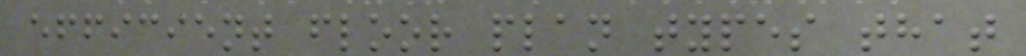efficient floor plan types that
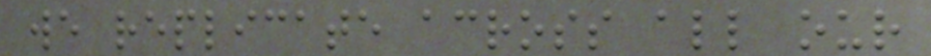we replicate across all our
